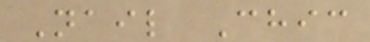Nail Chic
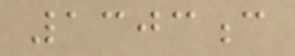1303c
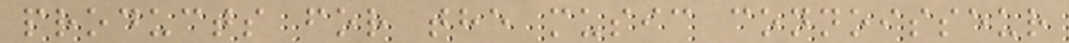products for the music connoisseur
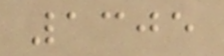1305
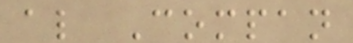al Compan
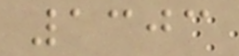1303
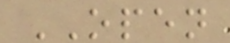OPEN
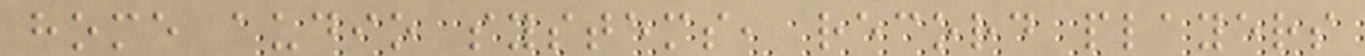home audio systems, record players
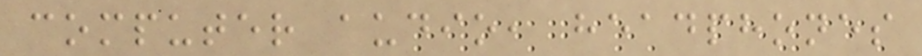computer audio, headphones
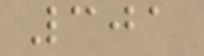301
